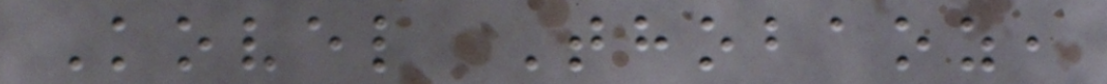Kovel Thobaoz,
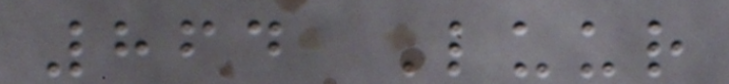864 Luur
